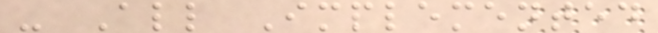- All Implemented
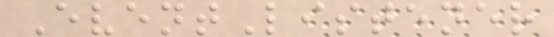EventListener
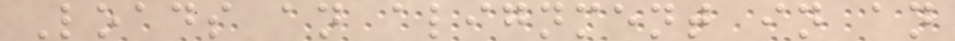Loads an alignment in an
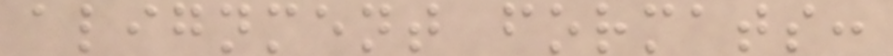alignment formats:
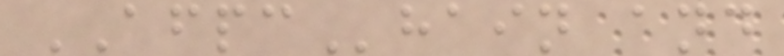AFPChain and
